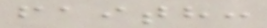faith:
